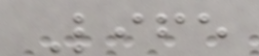Life
